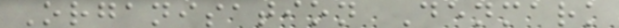Organisation Denmark
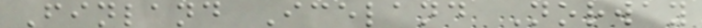Finland Iceland Norway
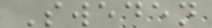Sweden
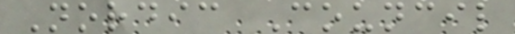Nordic Council
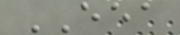EEA
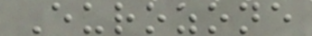Eurozone
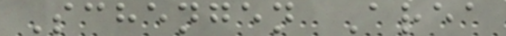Schengen Area
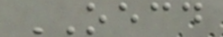OECD
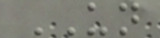UN
